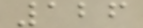126
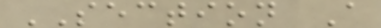SECTION A
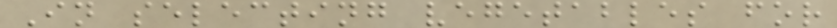In selecting vegetables for
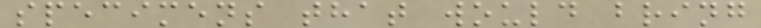specimens that would bring
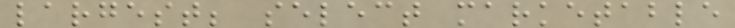largest; select marketable
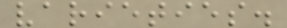varieties.
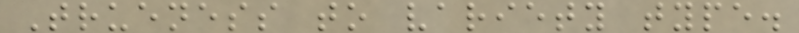Trueness to variety type.
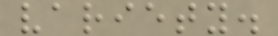variety.
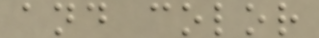and color
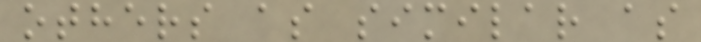others as similar as
